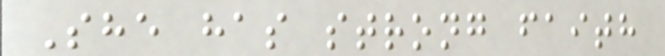She has strong faith
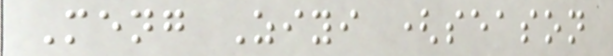Meng Ziyi (season
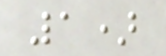1)
